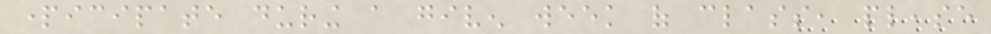participate during a given week of class, please
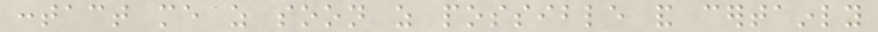contact me as soon as possible and certainly
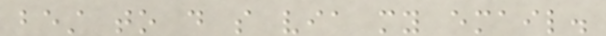best to do so via my email.
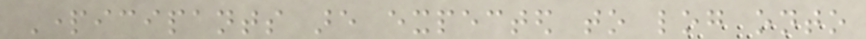Participants are expected to log onto
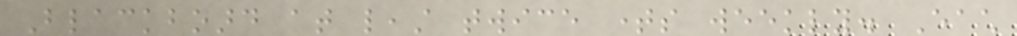Blackboard at least twice times weekly. Each
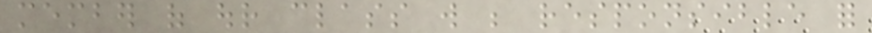member of our class will be responsible for
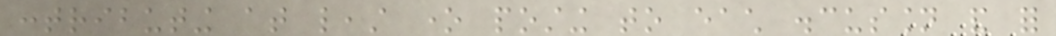contributing at least one posting to each discussion and for
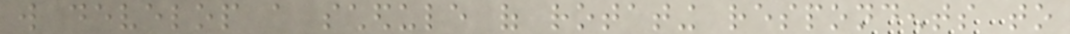will develop a schedule of rotating respondents to
